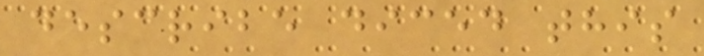describe diced this
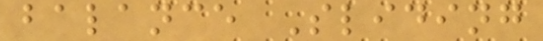balance Sliding
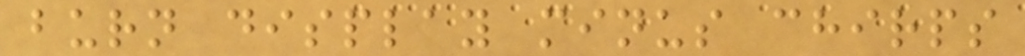burn display minus chirps
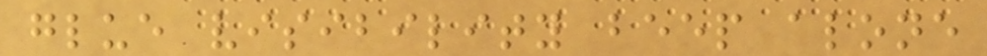glue visibility beep alone
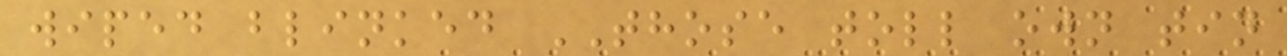wiped blinked THOSE toll own tin
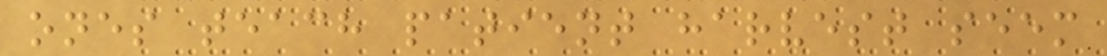ones teach patient harvest seem
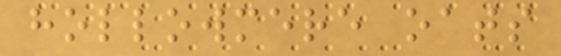hollowmere oats
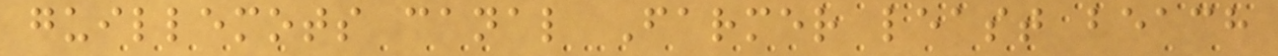guillemots canal Farmer least beach
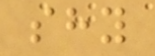shy
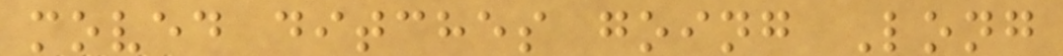moved ditches going Long
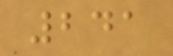241
